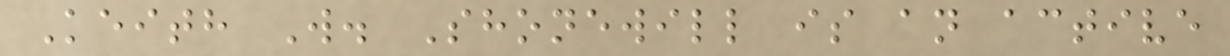Keith W. Shonewill is an active
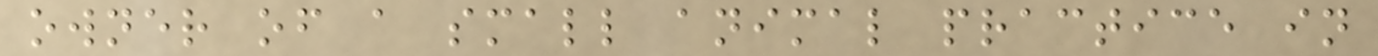owner of a small animal practice in
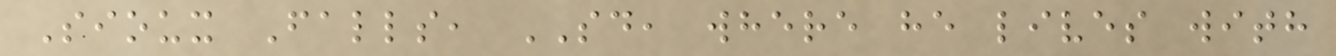Sioux Falls, SD, where he lives with
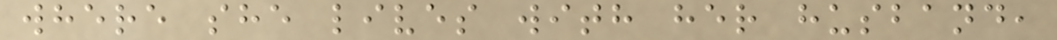where she lives with her husband,
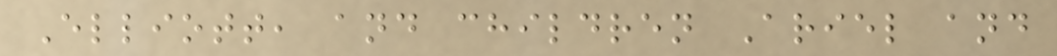Elliott, and children Ariel and
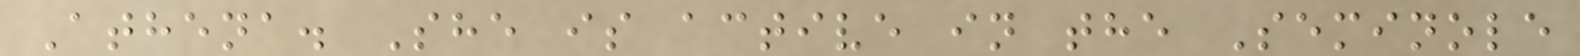Athena. She is active in the Seminole
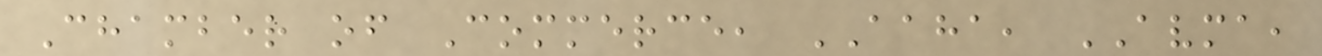Chamber of Commerce, AAHA, AVMA,
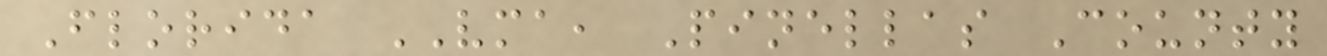Florida VMA, Pinellas County
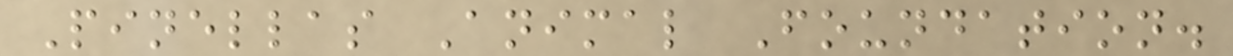Pinellas Animal Foundation.
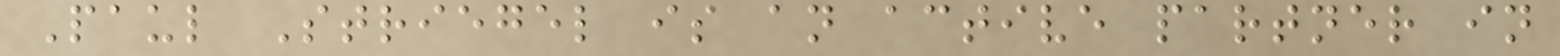Paul Striegel is an active partner in
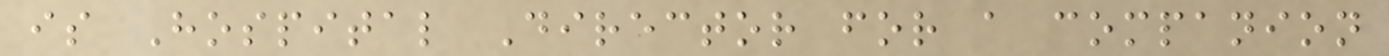is Hospital Director for a companion
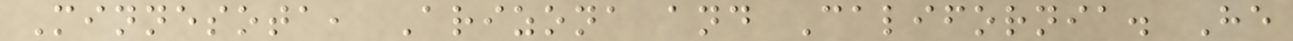Minnesota, Arizona and California. He
